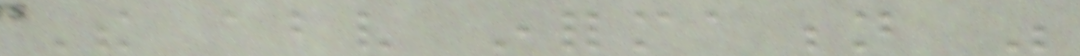The above information was
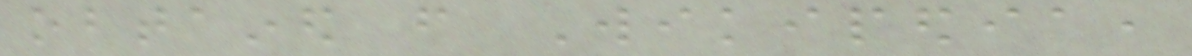obtained from Wikipedia,
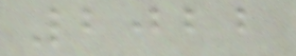2022
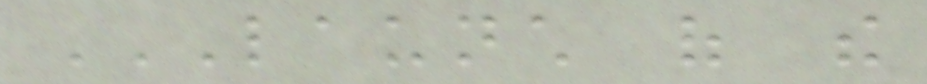LAUNCH OF THE
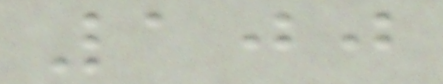100
